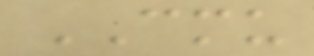CMU
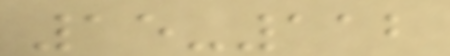15-112
